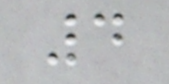4
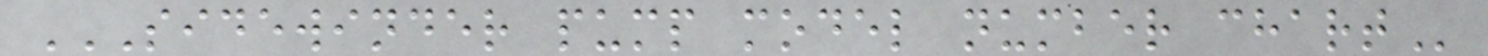SIDEWINDER PUMP MODEL NUMBER CHART
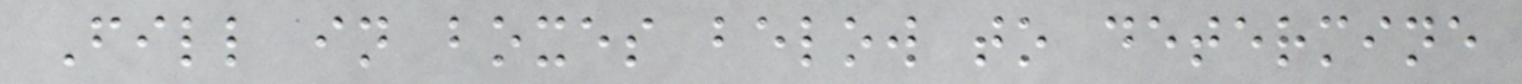Fill in boxes below to determine
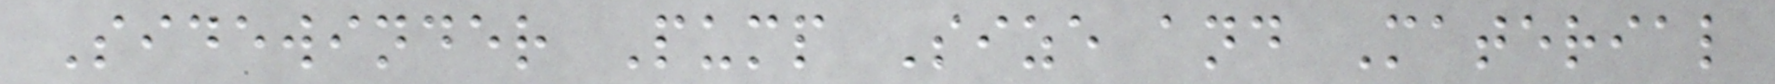Sidewinder Pump Size and Material
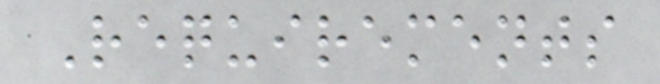Requirements
